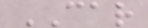CAR
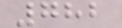782
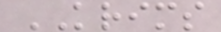KRIMS
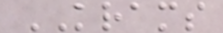KRAMS
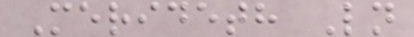Merideth Ln
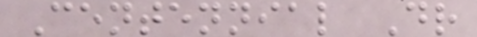Centennial Dr
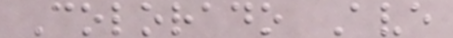Colorado Ave
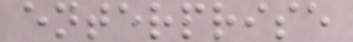enterprise
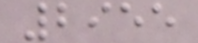2955
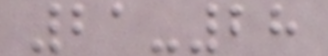21-28
